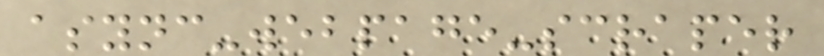async-webpage-scraper
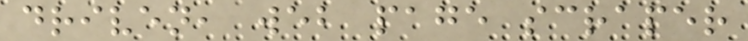driven, web page scraper
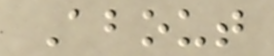About
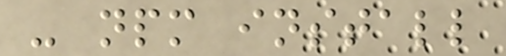- npm install
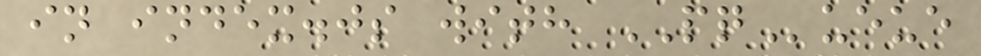in index.js with PQueue
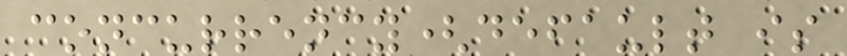concurrency(default is
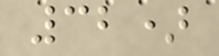32)
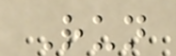Run
